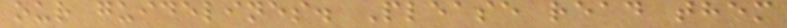our guidelines. Please read them
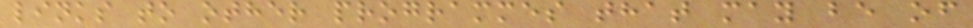links to other programmes that may be of
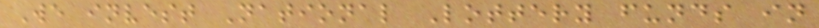We invest National Lottery funds in
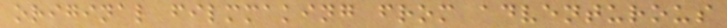original filmmaking from adventurous
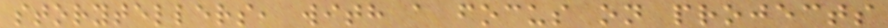storytellers, with a focus on projects
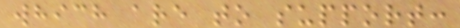which are to support:
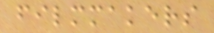filmmakers
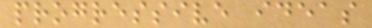progressive ideas
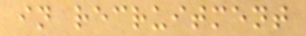in recruitment
